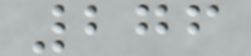276
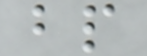bp
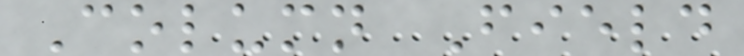Column Field
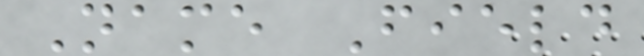Name Field
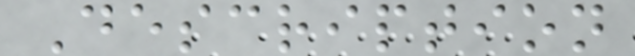Description
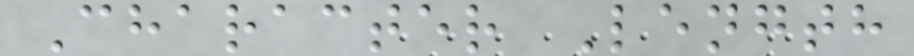Character Length
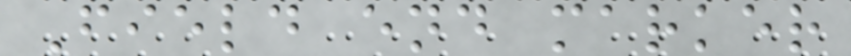Field end marker
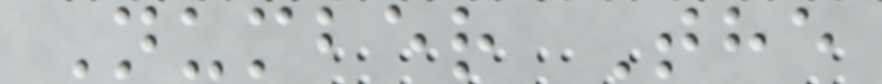Number The
